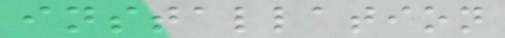installation
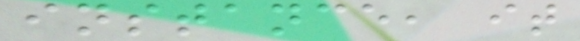instance, it
